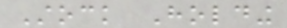Stock Holding
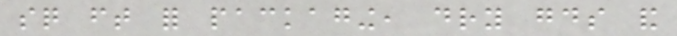sq ft for packaging, dry goods and
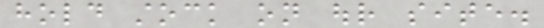hold stock on our site.
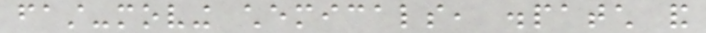fast-moving chemicals, dispatch and
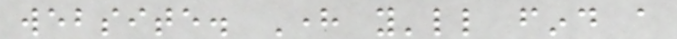website. Here you'll find a
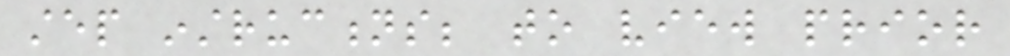step instructions; to view prior
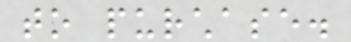to purchase.
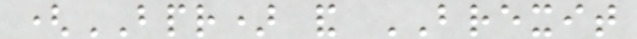(BPR) and BREXIT
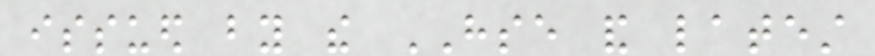issued by the HSE and latest
